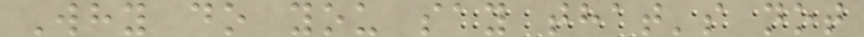Why do you say that's not
